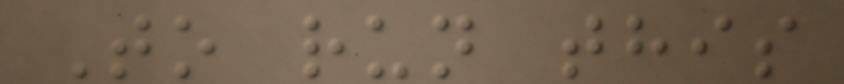To run this
